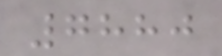7880
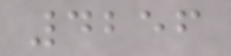4256
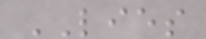LIES
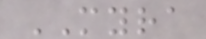MYRA
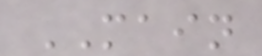MAIN
